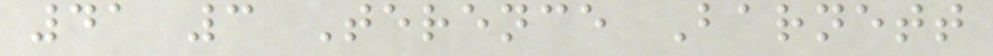41 3 Terence Barnett
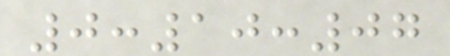0:10:07
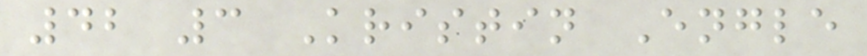42 3 Kristin Engle
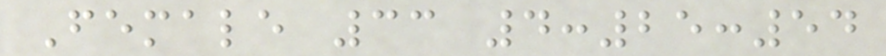Female 33 4:25:54
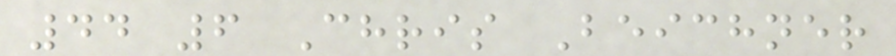44 6 Chris Beichner
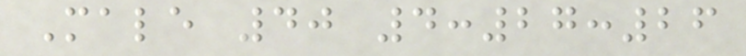Male 40 4:27:26
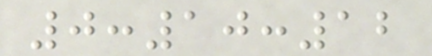0:10:12
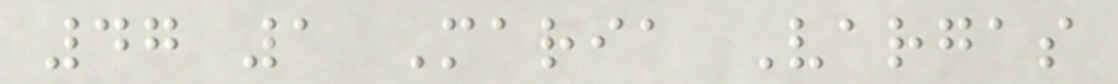47 1 Maria Vargas
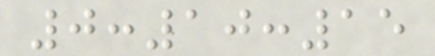0:10:15
